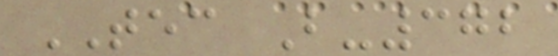TEC B-372
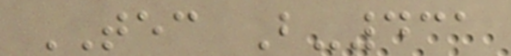TEC B-431
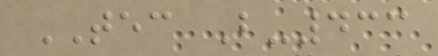TEC B-433
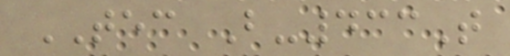TEC B-433T
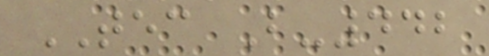TEC B-442
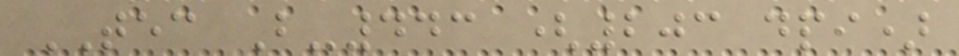TEC B-443 (203 dpi)
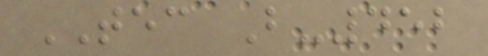TEC B-452
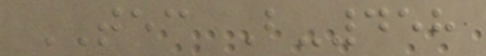TEC B-458
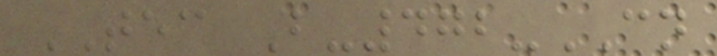TEC B-472-CN
